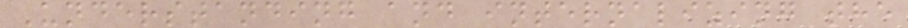Understanding and internalizing the
